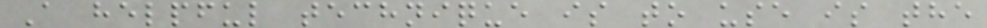A helpful technique is to use is the
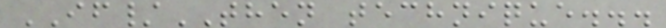IF/THEN technique...
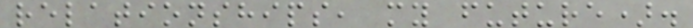relationships, my future).
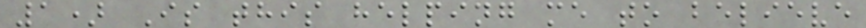1) Is this helping me to believe
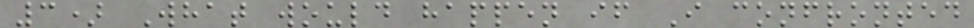3) What would happen if I confronted
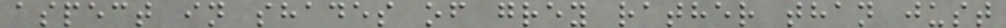aspect in shades of grey rather than just
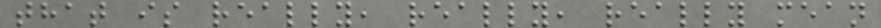that is really, really, really mean
